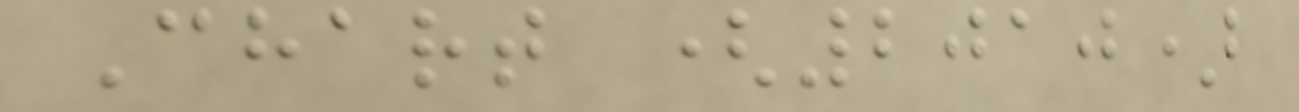Chart (2010)
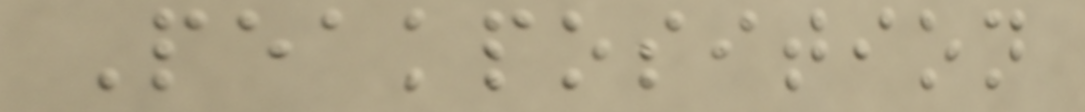Peakposition
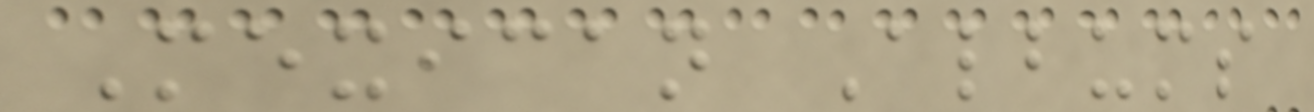Mexican Albums
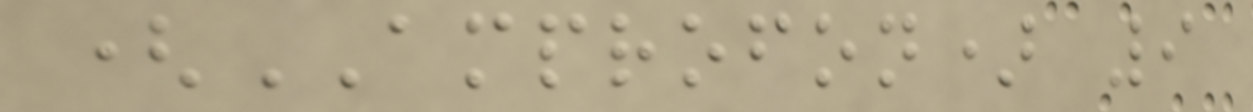(AMPROFON) 9
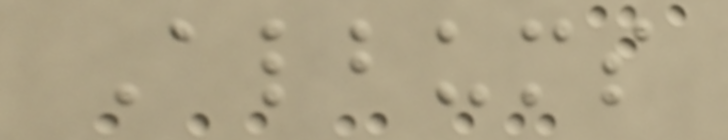Albums
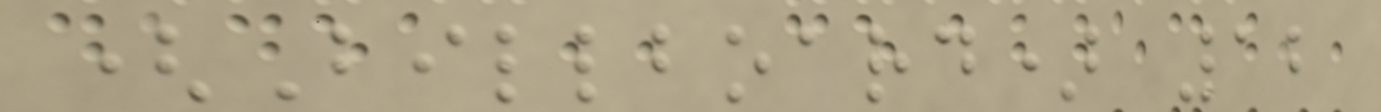(Billboard) 12
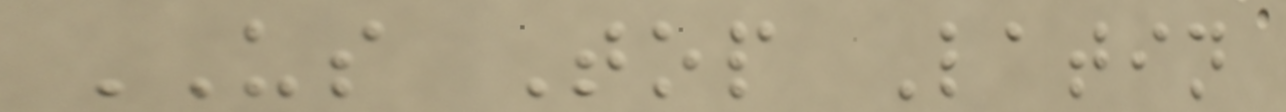US Top Latin
